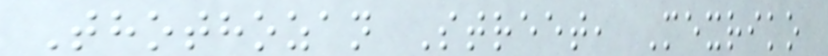Thothozan Street, Mexriko
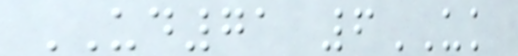UD71 6UK
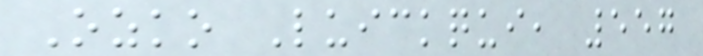Ozko Luickqui, 557
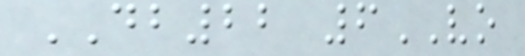DB22 6VO
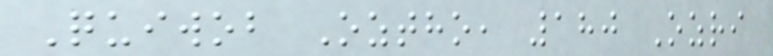Quiwob Oztho, 180 Ozri
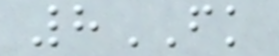8FK
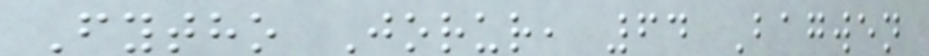Fytho Jorur, 64 Bagwen
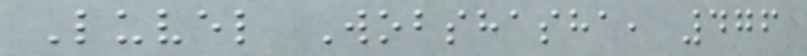Luvel Wobshasha, 476
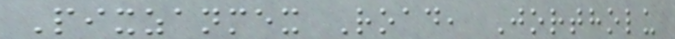Pixzanmex Road, Jortholu
